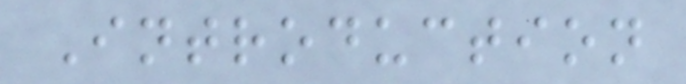Introduction
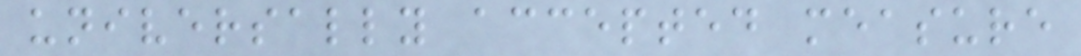universally accepted measure
